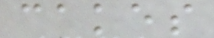cakes
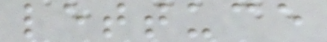lettuce
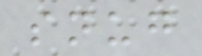snug
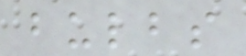bulbs
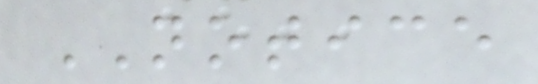NOTICE
